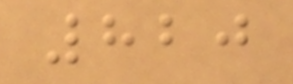820
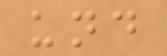und
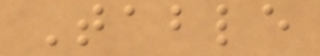Table
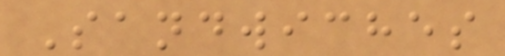Sandwiches
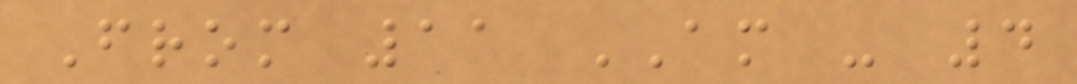From 11 AM - 4
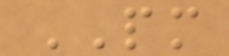PM
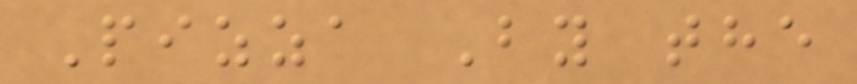Pizza By the
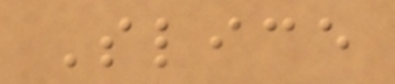Slice
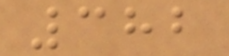382
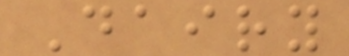Dairy
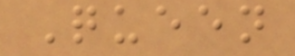Queen
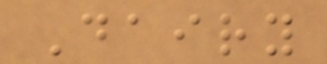Dairy
